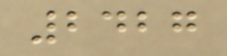2427
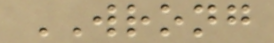WRONG
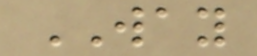WAY
